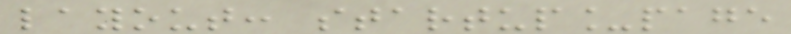layout: startup_page
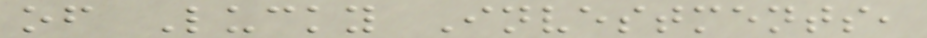of Lucky Investments,
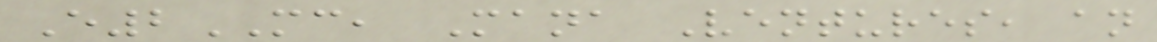E2MC, Mana Ventures, an
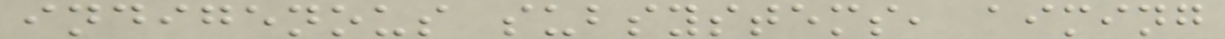indigenous subsystems, aiming
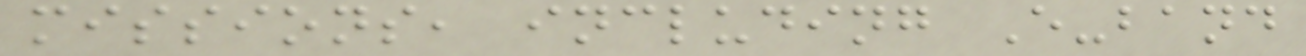missions, including E-band
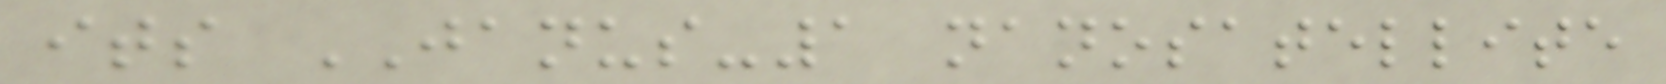its JANUS-1 nanosatellite
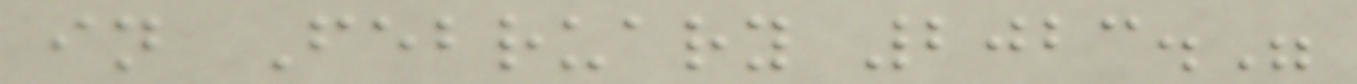in February 2023."
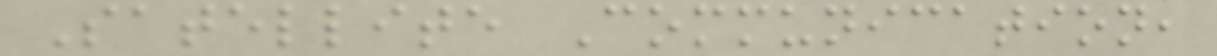Satellite Communication,
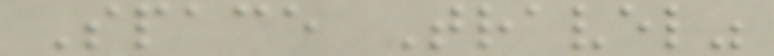Space Travel"
